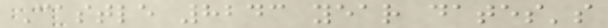Castle 8243 year dates's
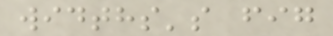widths's fig
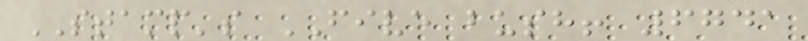STAMP's FIVE bush! 6741
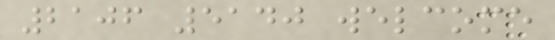2106 5140 welcome
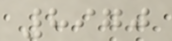8970
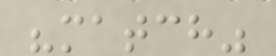"match"
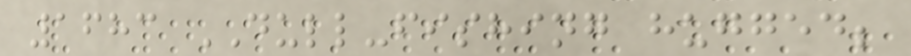1683 DULL-fishing hugged;
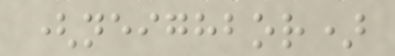(neighbor)
